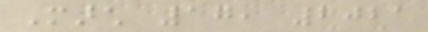March 17, 2021
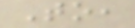To,
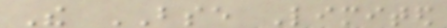The BSE Limited
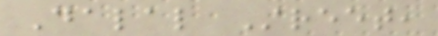Dalal Street,
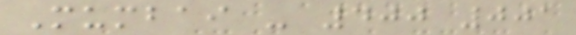Mumbai - 400 001
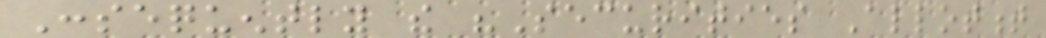Consequently the "Securities Allotment
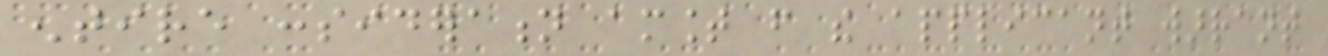entire consideration amount from the applicant warrant
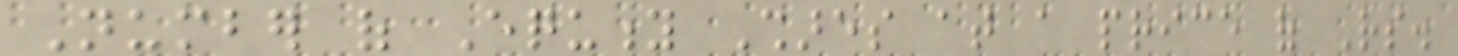Number of Equity Shares at a price of Rs.
